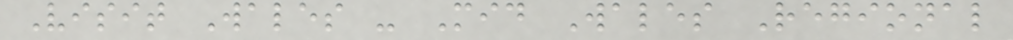Visit Wales - Mid Wales Regional
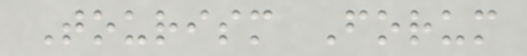Tourism Forum
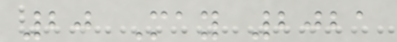20 May 2021
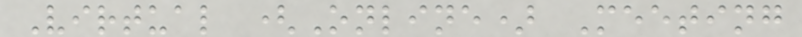Virtual (Online) Meeting
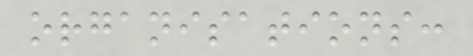organisations:
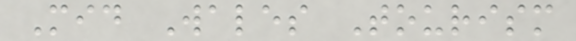Mid Wales Tourism
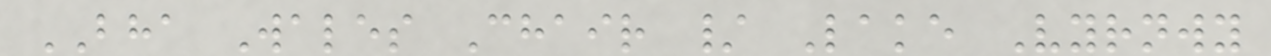BHA Wales Chair / Lake Vyrnwy
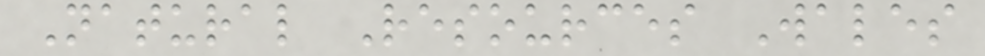Natural Resources Wales
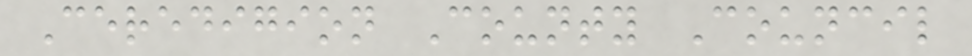Ceredigion County Council
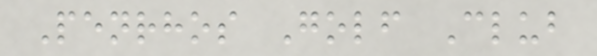Penrhos Golf Club
